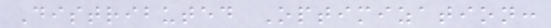Distributed Optimization:
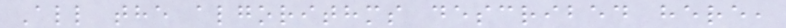All the algorithms described here,
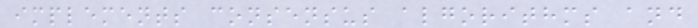implements consensus algorithms and
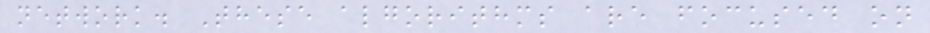network. These algorithms are focused on
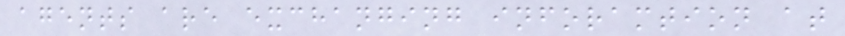agents are exchanging inforamtion at
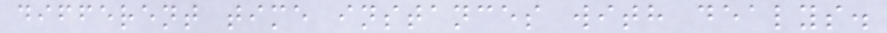different time instances with dealys.
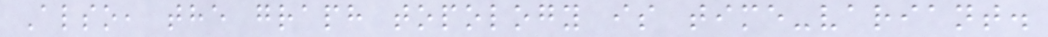Also, the graph topology is time-variant.
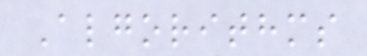Algorithms
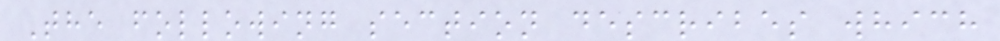The following section describes which
